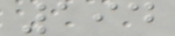194
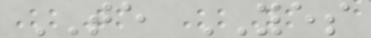TE YES
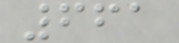661
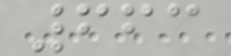663
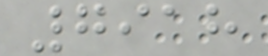7918
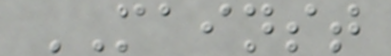MAINST
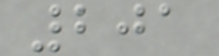201
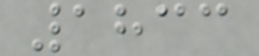1833
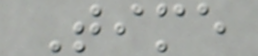Time
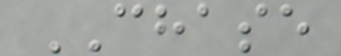CHASE
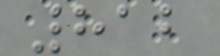812
